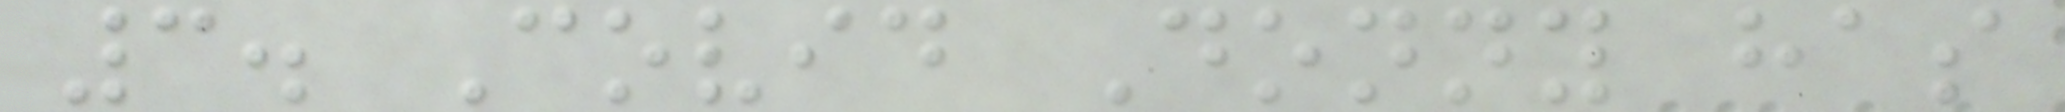3. Covid Donny has
